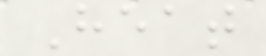Heat
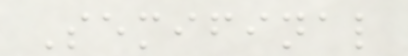Semifinal
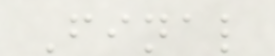Final
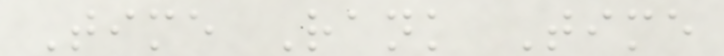Time Rank Time
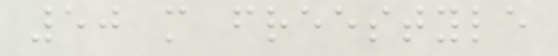50 m freestyle
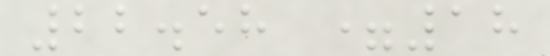22.58 =18
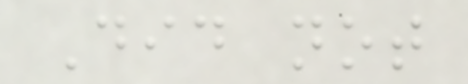Did not
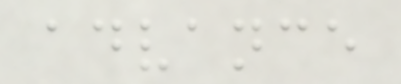advance
